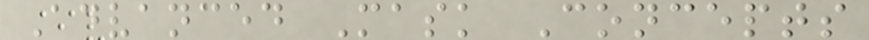Advanced Mask Concepts
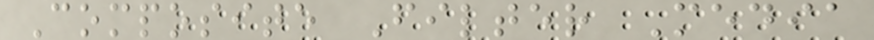Composite Filter Media
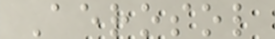Aerosol
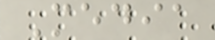Media
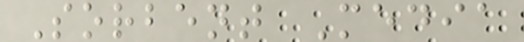Sorbent Media
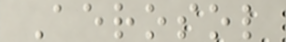Aerosol
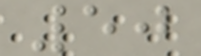50
